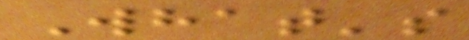What's
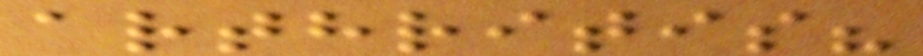arthritis?
